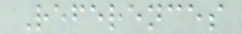References
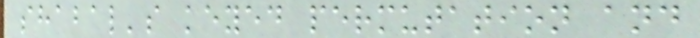shabal's keyed permutation and
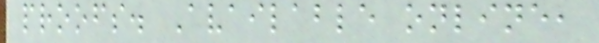proofs. Available online,
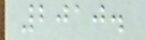2010.
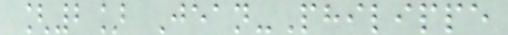[2] Jean-Philippe
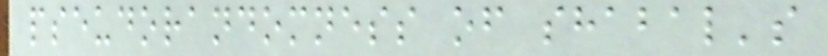pseudorandomness of shabal's
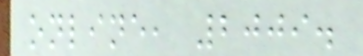online, 2009.
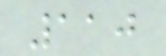110
